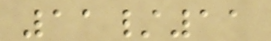11/11
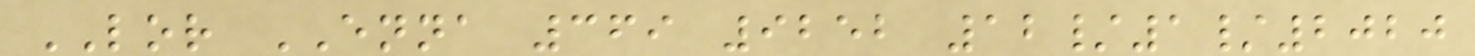LOR ENNA 369 9252 12/1/2020
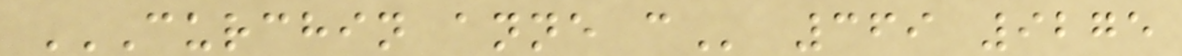CURCHIN ANNE C 369 9275
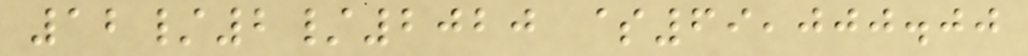12/2/2020 $69,000.00
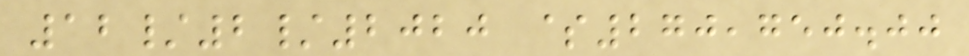12/2/2020 $270,750.00
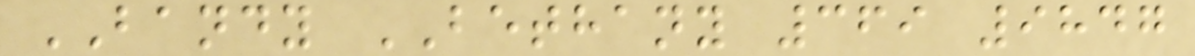BANDY BETHANY 369 9847
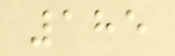185
